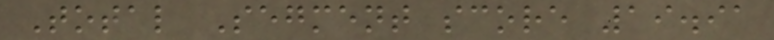Total Segment score 19.91
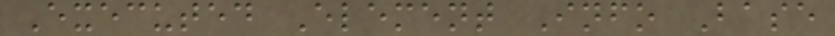Executed Element Info Base
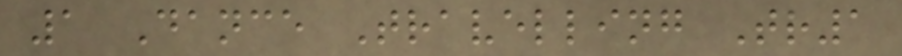1 Dance Travelling Tr1
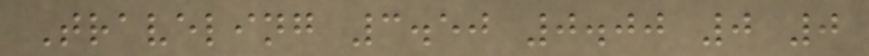Traveling 3.50 0.00 0 0
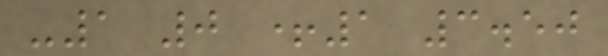-1 0 +1 3.50
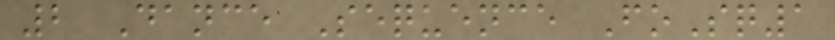2 Dance Sequence FoSq1
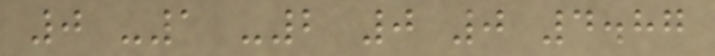0 -1 -2 0 0 4.87
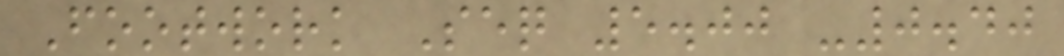Footwork Seq 5.00 -0.40
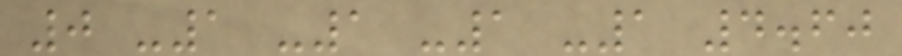0 -1 -1 -1 -1 4.60
